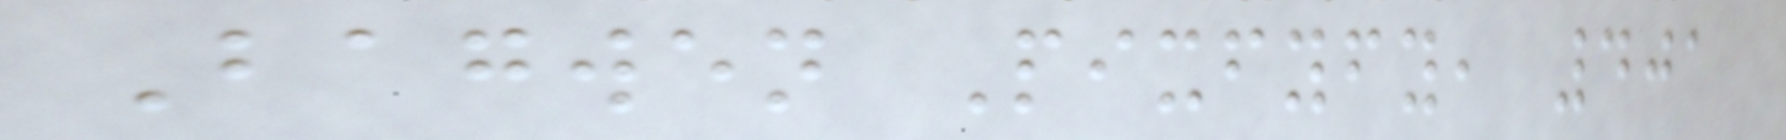Bagwen Pixfyfy, 401
